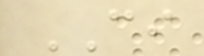CI
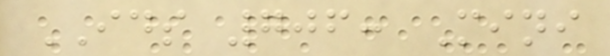IDS 706: Mini
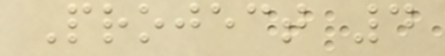Project 4
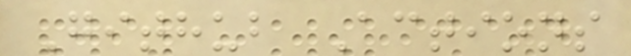Github Actions
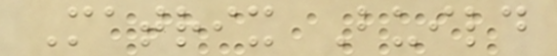Matrix Build
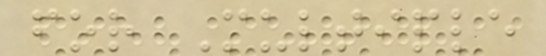for Multiple
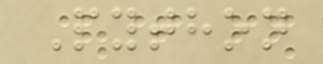Python
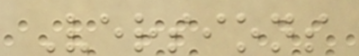Versions
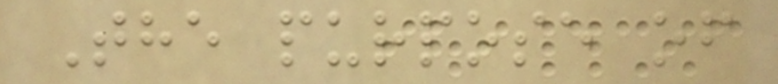The purpose of
